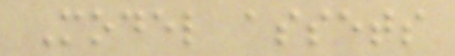Model assets
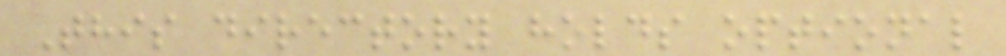This directory holds optional
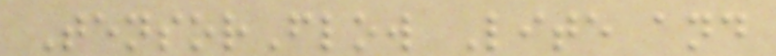TensorFlow Lite and
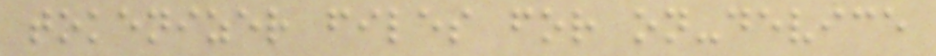tokenizer files for on-device
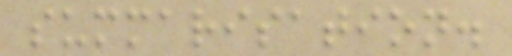summarisation.
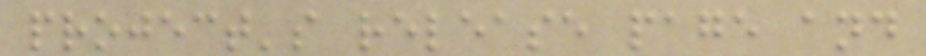project's release page and
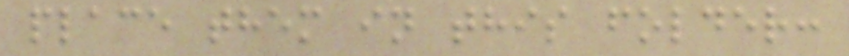place them in this folder:
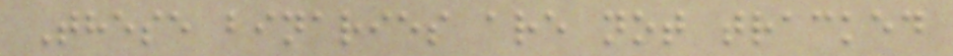These binaries are not tracked
